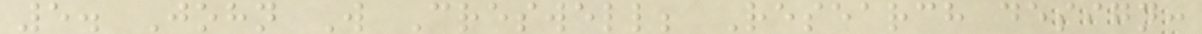5. John W Creswell; Research design:
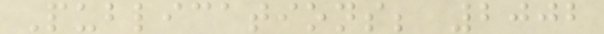Publications; 2002
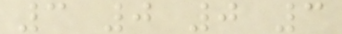3 0 0 3
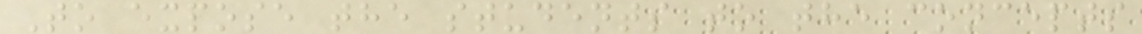To expose the students to the concepts
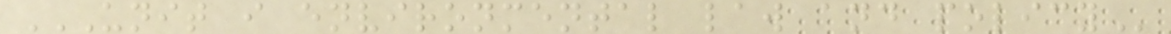UNIT I ENVIRONMENTAL LAW AND POLICY
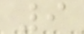9
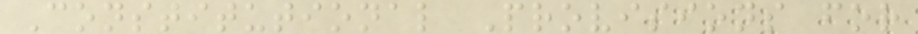Constitutional Provisions for
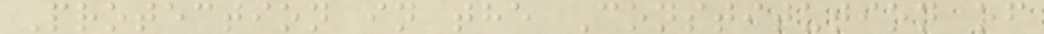Protection in the Constitution of
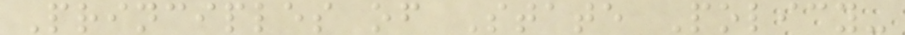Principles of State Policy-
